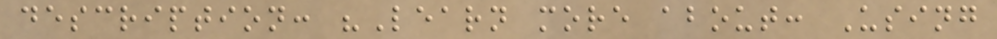description: "Learn more about: Using
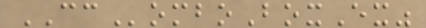CComboBoxEx"
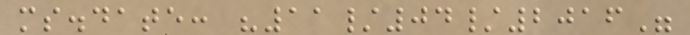ms.date: "11/04/2016"
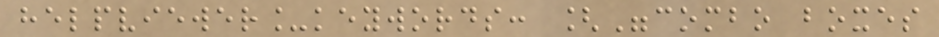helpviewer_keywords: ["combo boxes
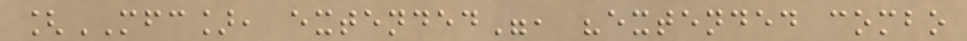[MFC], extended", "extended combo
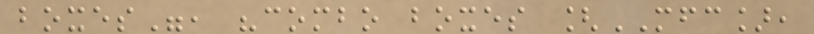boxes", "combo boxes [MFC],
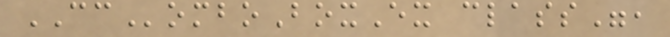CComboBoxEx class",
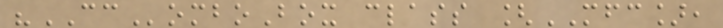"CComboBox class [MFC],
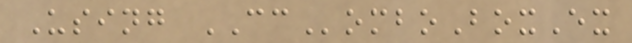Using CComboBoxEx
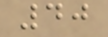40
